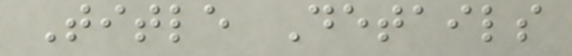Title Details
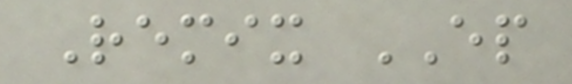Remix EP
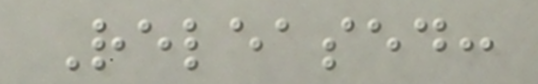Released:
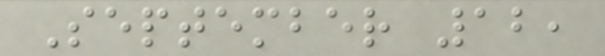September 12,
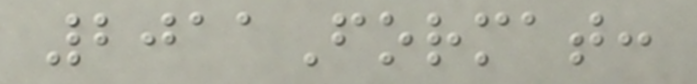2011Format:
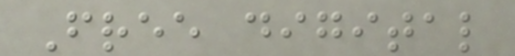Free digital
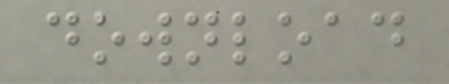download
